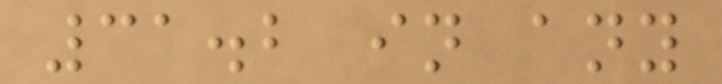31.2 in any
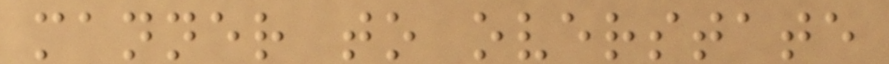manner to overstate
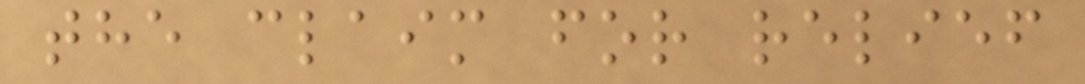the claim for relief
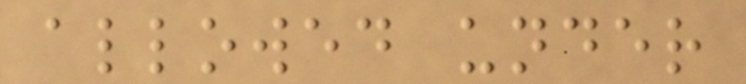allowed under
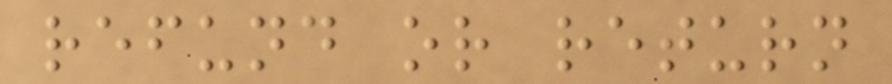refund or return
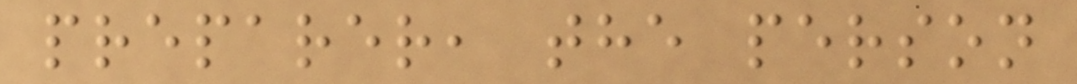preparer, the person
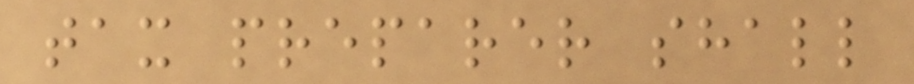tax preparer shall
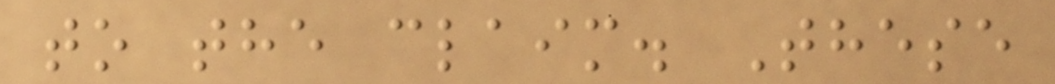to the claim. These
